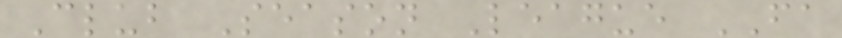Club Season League FA
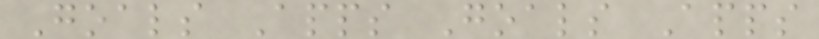Goals Apps Goals Apps
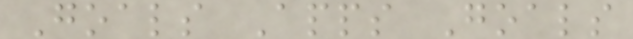Goals Apps Goals
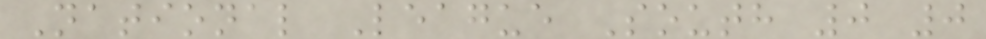National League South 0 0
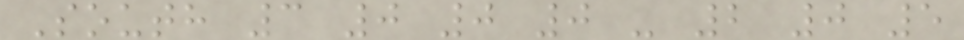South 3 0 0 0 - 2 0 5
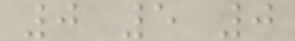0 5 0
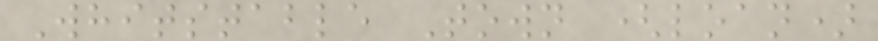Whitstable Town (loan)
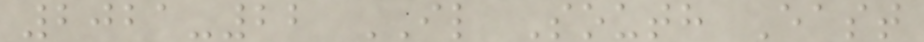2021-22 IL South East
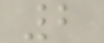2
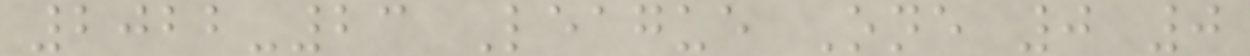2022-23 League One 0 0
